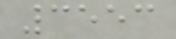3553
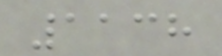1138
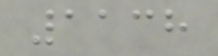1138
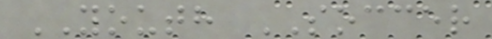YOUTH SOCCER
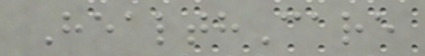HealthCare
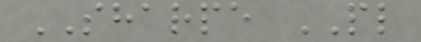SHARPE PL
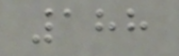188
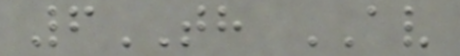6TH AV
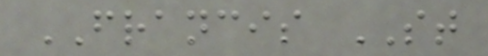FRANCIS ST
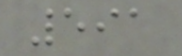591
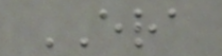ERA
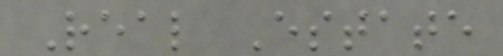Real Estate
